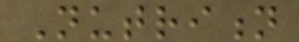Nutrition
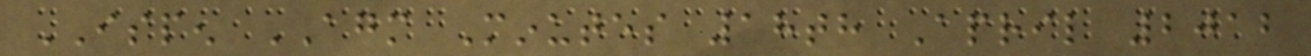ISPEN AGM Minutes 18th April 2012
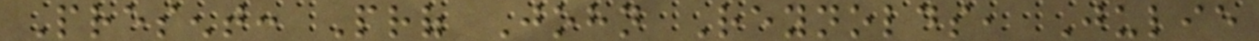Present: Prof John Reynolds, Julie
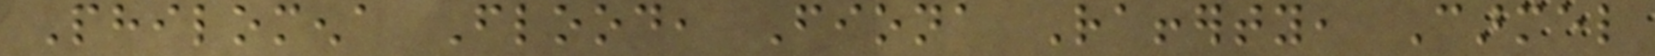Philomena Flood, Fiona Rafferty, Carmel
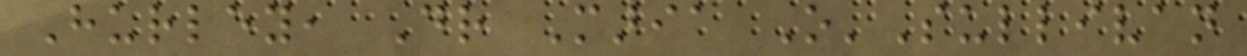Hurley, Dr Maria O'Sullivan
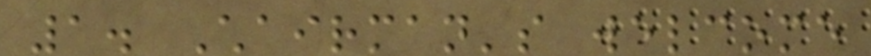1. Chairman's welcome
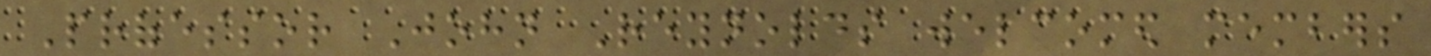Professor John Reynolds welcomed members
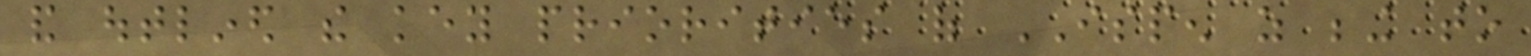and outlined the key priorities of ISPEN as being to
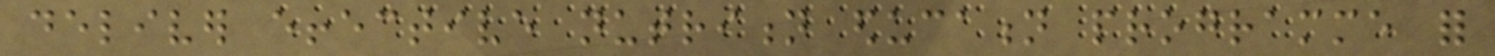deliver effective nutrition education programme for
